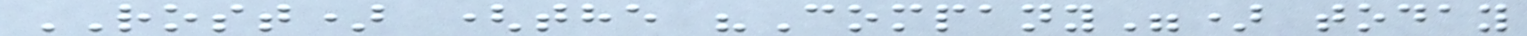ROST) (the "Company") today
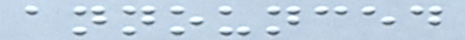announced
